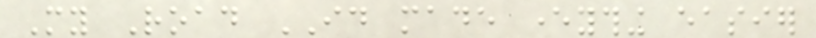My Road ID made everything easier
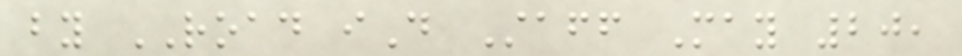by ROAD iD Staff May 20,
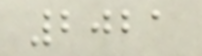2021
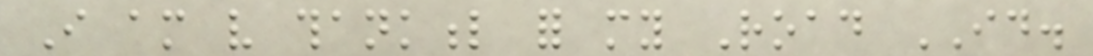I am very thankful for my Road ID.
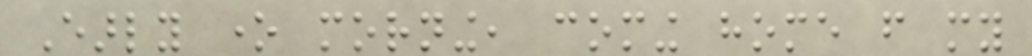Early one morning, coming home from my
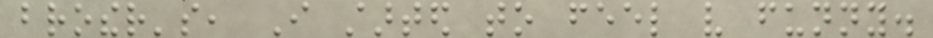brother's, I started to feel very funny.
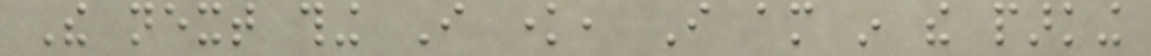The next thing I know, I am in the parking
